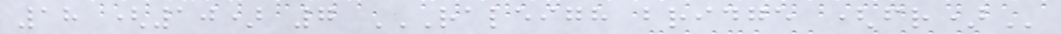18 (10) 7 RALEIGH BRIDGE (FR)
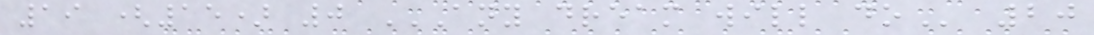19 (15) 0 ANY DREAM WILL DO 20
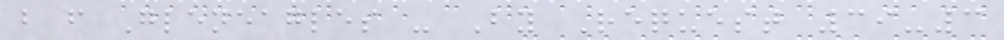b f Gleneagles - By Request 39-3
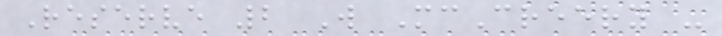Reserve 2 W McCreery -
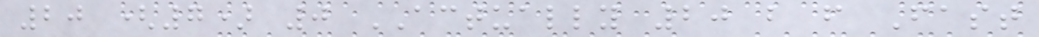20 (7) 0 ACTUALLY 20 b f Fast
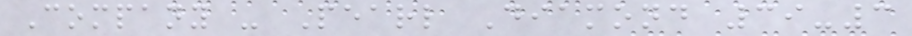Company - Pearl Diamond 39-3
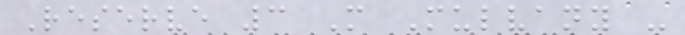Reserve 3 M Mulvany -
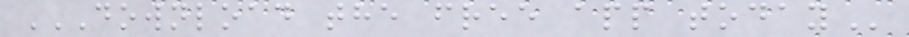DOWNLOAD THE FREE APP TODAY
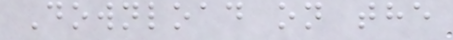Download on the
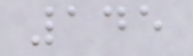145
